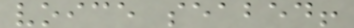voice seabed!
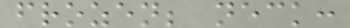frozen; neck:
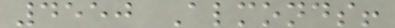4550 Almonds!
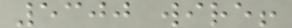5300 wire!
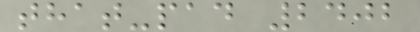that-pad 2402
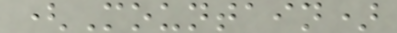(Mountain)
